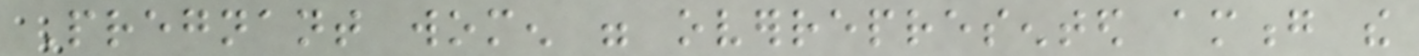Pregnant women were overrepresented among the
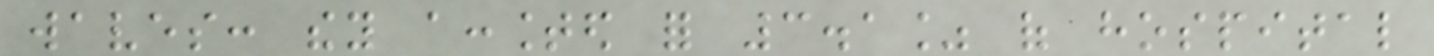waves: they accounted for 3.1% of hospital
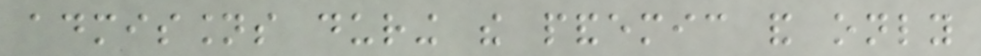admissions during the pandemic and only
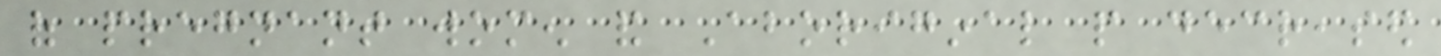of pregnant women and Aboriginal people decreased
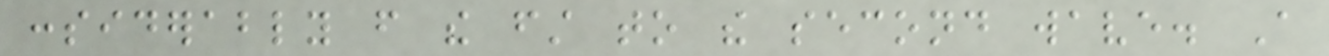considerably from the first to the second wave. A
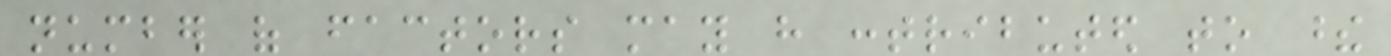number of factors may have contributed to these
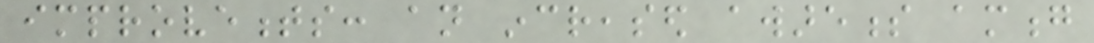improvements: an increased awareness among
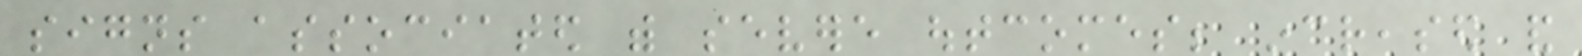signs associated with severe outcomes; increased and
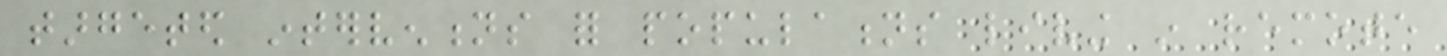targeted interventions for populations living in remote
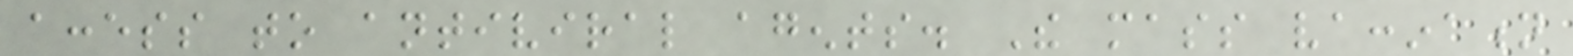access to antiviral agents. The mass vaccination
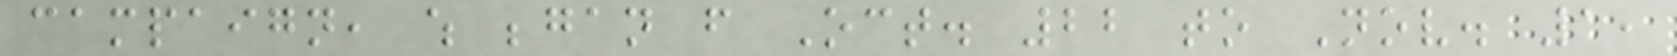campaign, which began from Oct. 22 to Nov. 1,
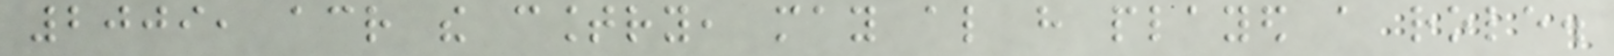2009, across the country, may also have played a role.
